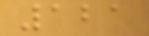121
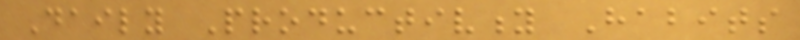Daily Productivity Habits
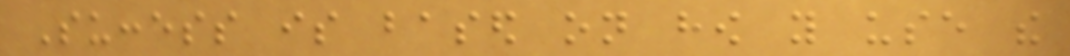Success is based on how you use the
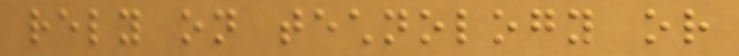rely on technology or
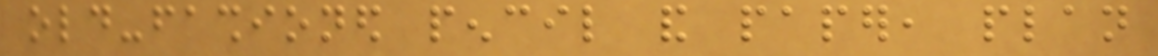old-fashioned pencil and paper, plan
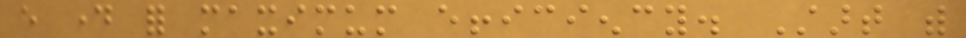every day for maximum efficiency. Start with
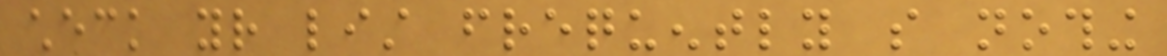check your list frequently so nothing
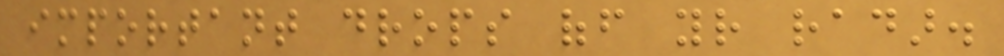important drops off your radar.
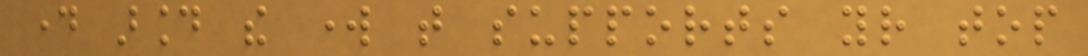day around the work that supports your top
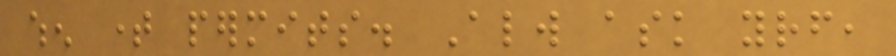when time permits. Always ask yourself,
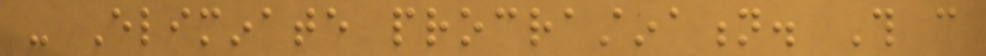- Eliminate procrastination. This can
